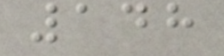148
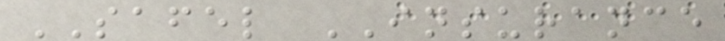SAFEL INSURANCE
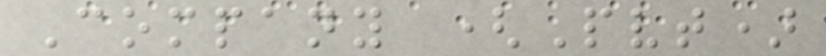Company (Pvt)
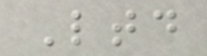Ltd
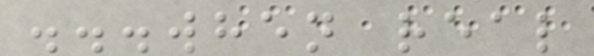...when real
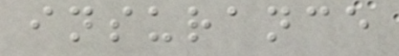insurance
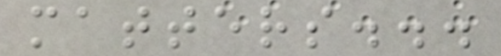matters...
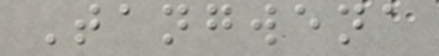Tangwena
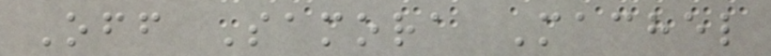Off Samora Machel
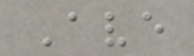Ave
